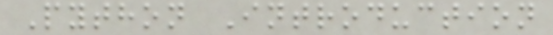Python Introduction
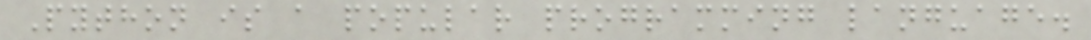Python is a popular programming language.
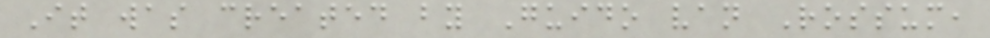It was created by Guido van Rossum,
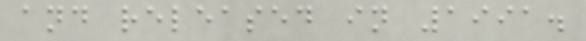and released in 1991.
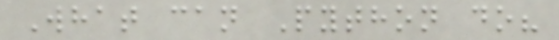What can Python do?
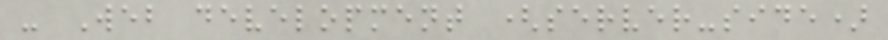- Web development (server-side)
